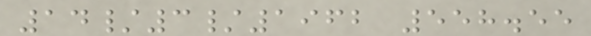14/3/1962 558.55
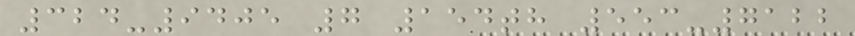324-9405 7 154th 553-7122
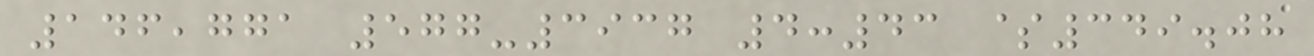146,771 577-3937 4:43 $349.08
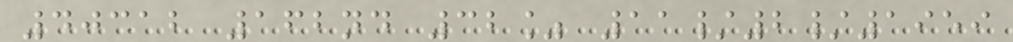40312 162nd 32% 11/2/1959
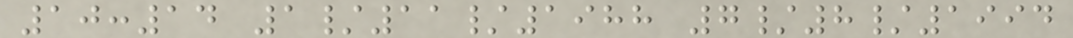10:14 1/11/1988 7/8/1994
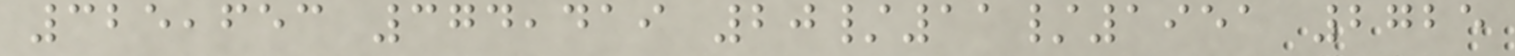325,653 374,419 20/11/1951 2725
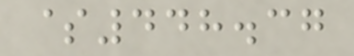$448.37
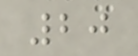20
